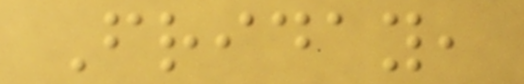Friday,
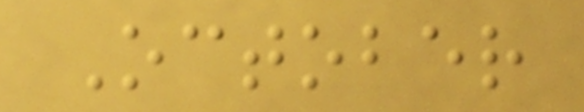October
